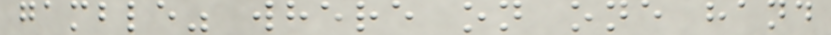gamble" where on one hand
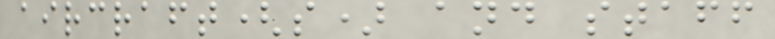aircraft(s) and staff
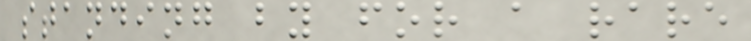standing by for a rare
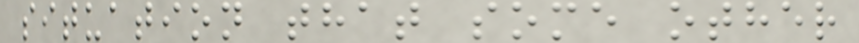situation that some other
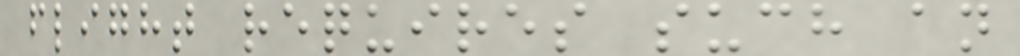flight requires such an
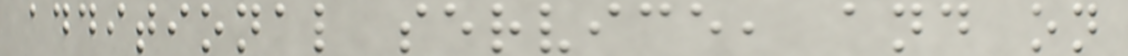additional service, and on
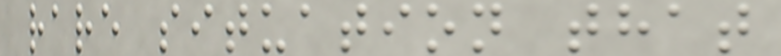rare situation that
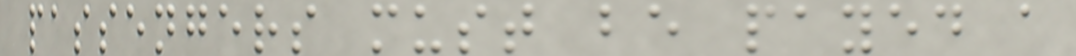passengers must be payed a
